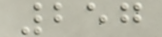257
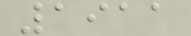1911
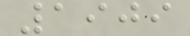1909
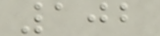102
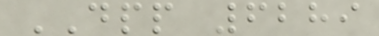DPP 6289
